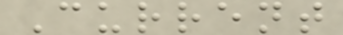Current
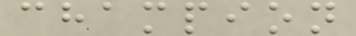champion
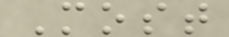Most
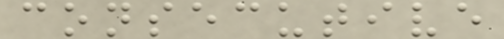consecutive
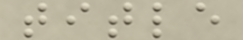title
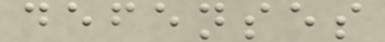defenses
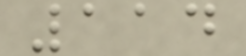114
